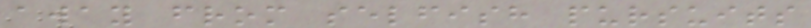away from selfish pursuits
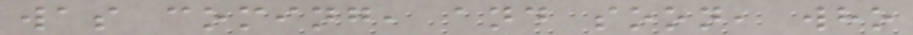was coming, and soon, who
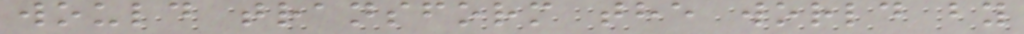would transform the world by
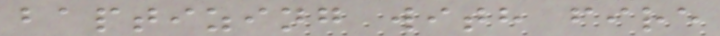baptizing with fire
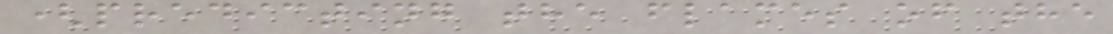(predicting the flames of the
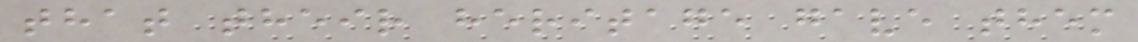that their heritage gave them
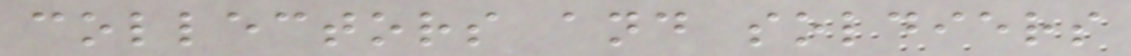collectors and soldiers
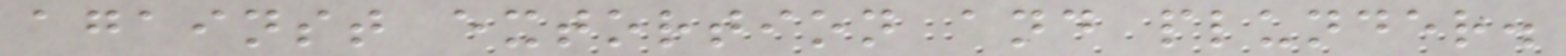against extortion and plunder.
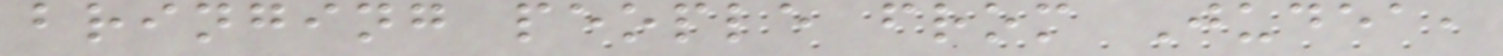bringing people from Judea,
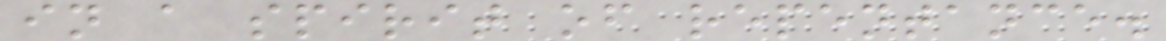in a spirit of repentance.
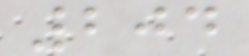204
